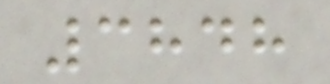3848
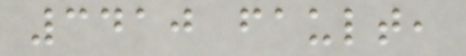3410 fault,
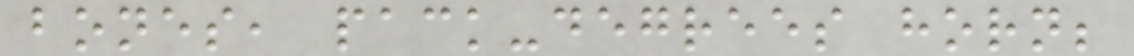bones, pack-degrees horn;
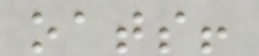oats!
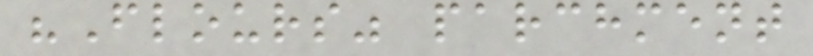"Flours" parchment
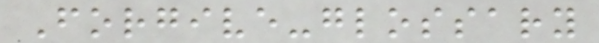Forgive-glossary
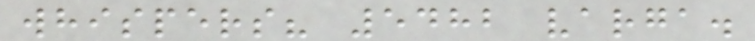whispers? 5482 varga.
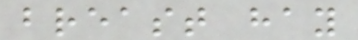breast hay
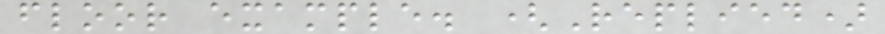floor example. (Replied)
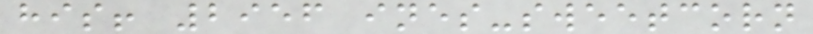his! 2956 ines-sweetcorn
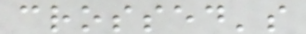crossed's
